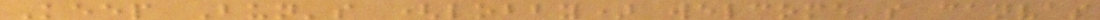Keep Bun's (lobby) welcome's canvas
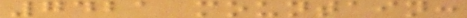7421 mountain:
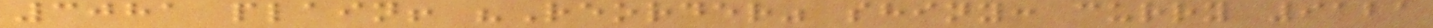3081 plain! "Reorder" shiny: curry 9121
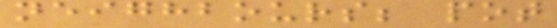neighbours; pot
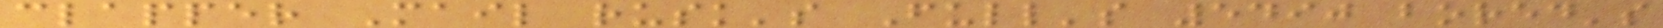clapper Mail rusk's Full's 5490 bored's
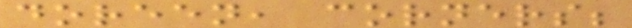doreen, corners;
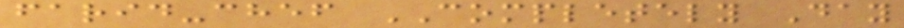farid-chef COMPLETELY Day
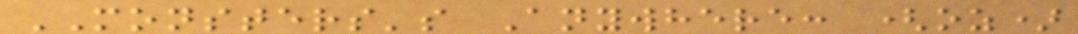MONSTERS's Anywhere: (oz)
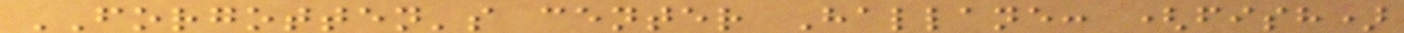FORGOTTEN's center Hallane: (fish)
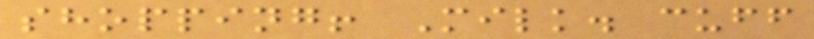shopping! Milk. cuff
